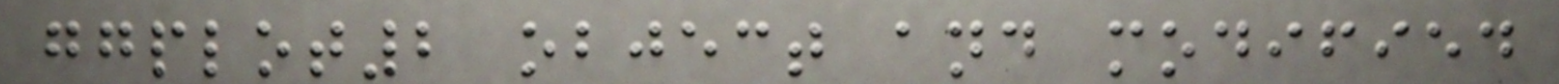ggplot2 object and modified
